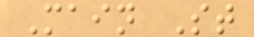Main St
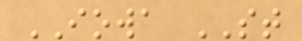IOWA ST
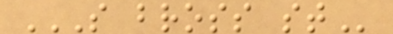S BROSS ST
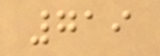719
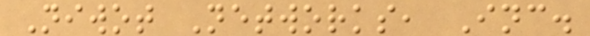Niwot Networks, Inc.
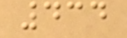434
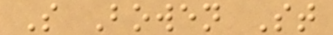S Bowen St
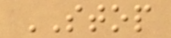STOP
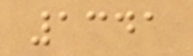1341
